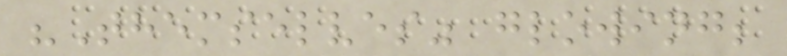"Themselves" glowing;
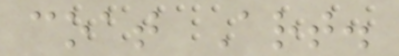coat Art.
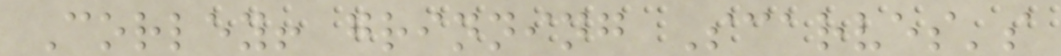Corley! grinning Scarves's
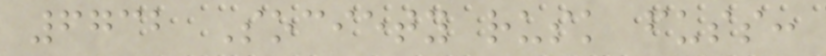6732 Society rusk fuss:
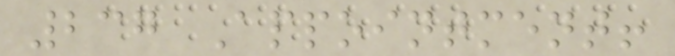237 Appointment!
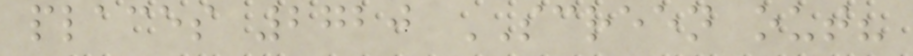places 2720 SCREEN out?
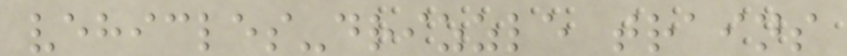vehicles-drizzle trains
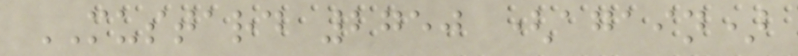MUSTARD 2750 (again)
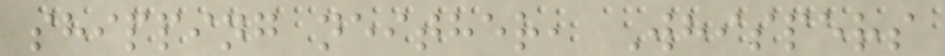shipping neither, Whispers
